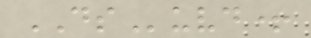DSuvd+
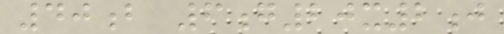40b 6g20x2j
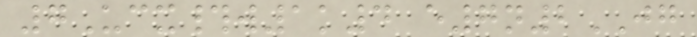7Ucx#w1k4 e7n2JG
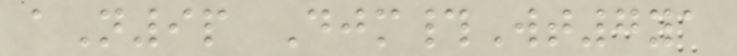aN9p Djm#Wt7ya
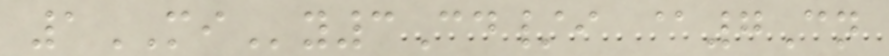1MIy3Cd/i @7Cn
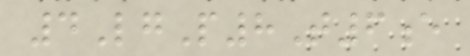4LgP8T6e
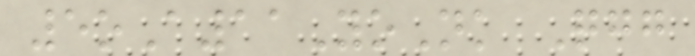5oA11YoNk Qgg
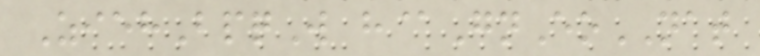ZiehBpqW h@GnEoNAT
